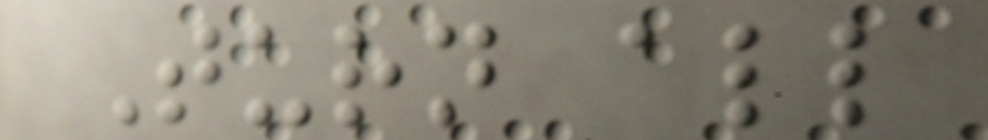Turn all
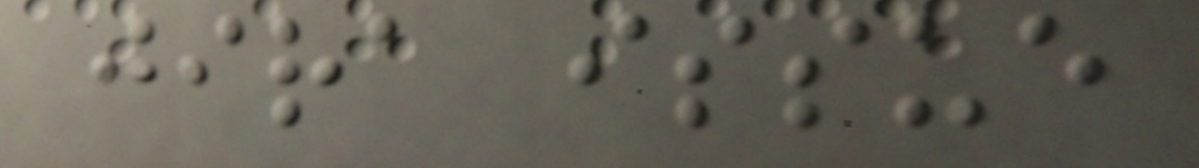jira issue
